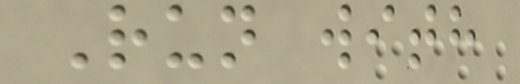Run with
